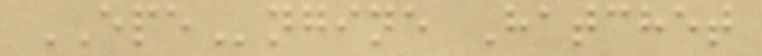EPEngine Hatchet
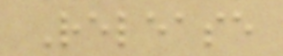Release
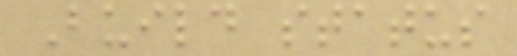Build status
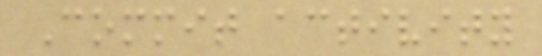Commit activity
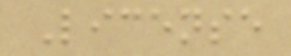License
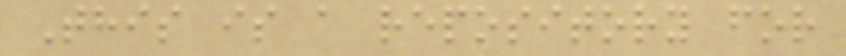This is a repository for
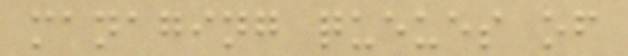managing queues of
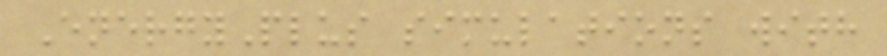EnergyPlus simulations with
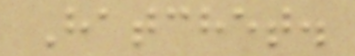Hatchet.
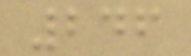246
